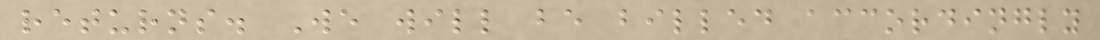returns. We will be billed accordingly
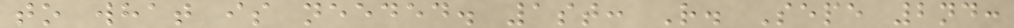to what is needed. 1st: R. Sepe 2nd:
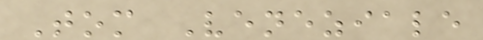Tom Veneziale
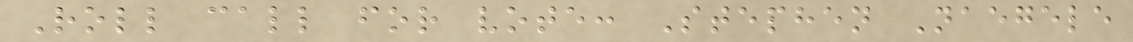Roll call for vote: Stephen Naegele
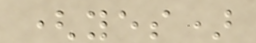(yes)
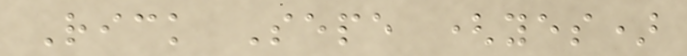Rick Sepe (yes)
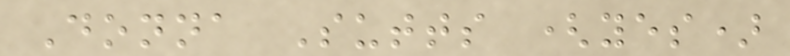Donna Sutts (yes)
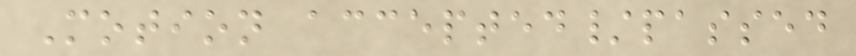Motion accepted/passed
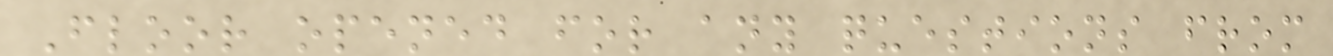Floor opened for any questions from
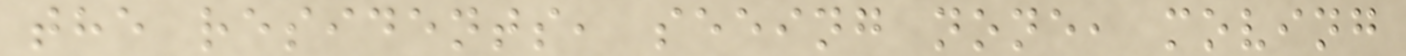the residents, seeing none, moving
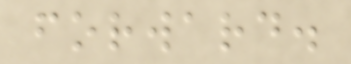forward.
